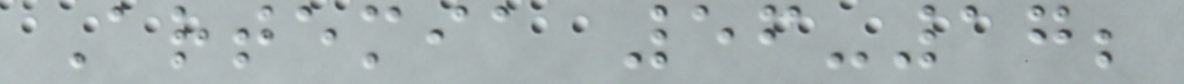Artemia 56-17;
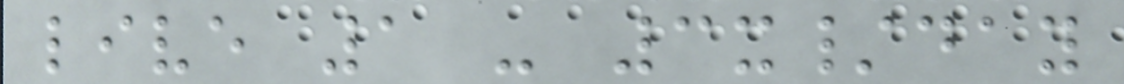live 1 - 3x/day
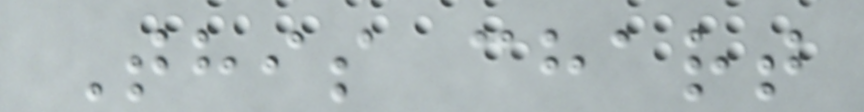This chart
